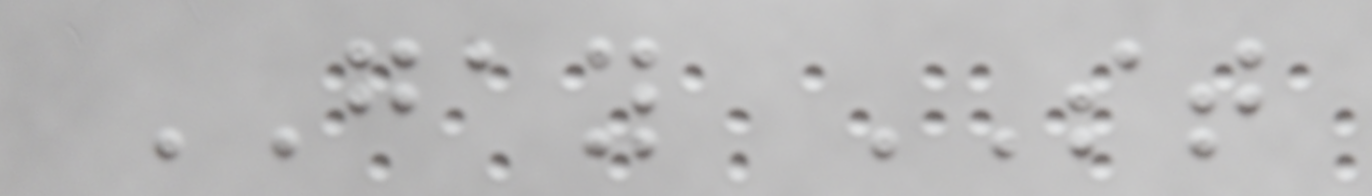GAY ST
